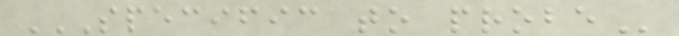SPECIFIC TO PROBE
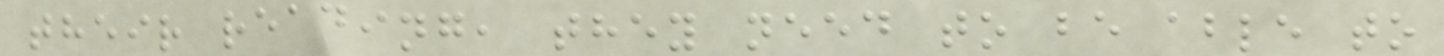their reading, they need to be able to
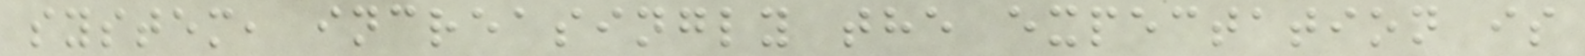system, increasingly the expectation is
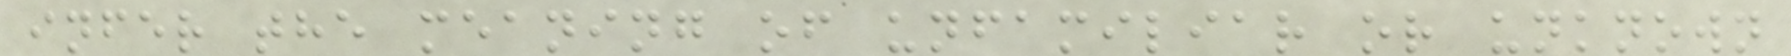infer the meaning of unfamiliar or unknown
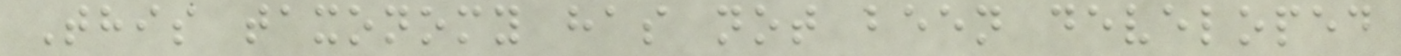This taxonomy has not been developed
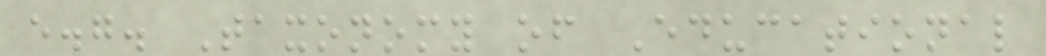e.g. Taxonomy of Educational
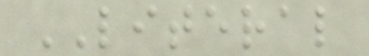LITERAL
